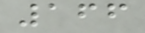166
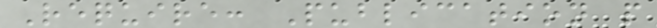Require: Publication p
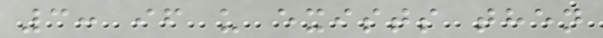3: if u exists then
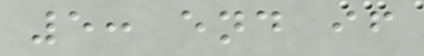5: end if
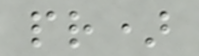pr)
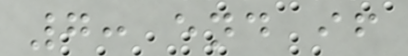7: end if
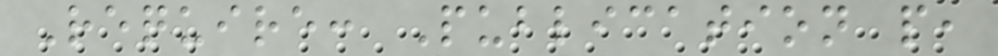Require: Publication p,
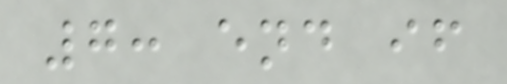7: end if
